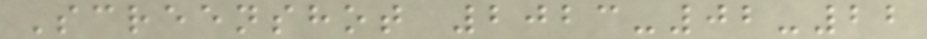Screenshot 2023-02-22
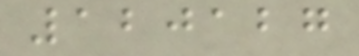120127
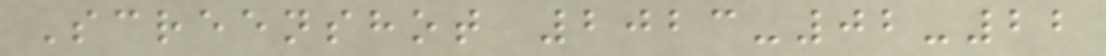Screenshot 2023-02-22
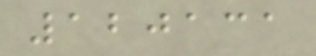120131
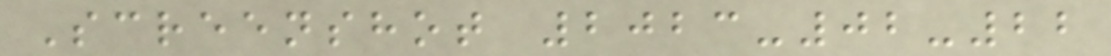Screenshot 2023-02-22
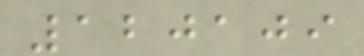120109
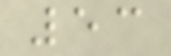53
